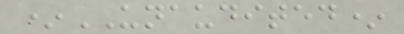*UNAUDITED*
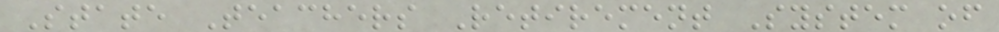State Teachers Retirement System of
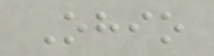Ohio
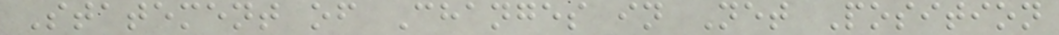Statement of Changes in Net Position
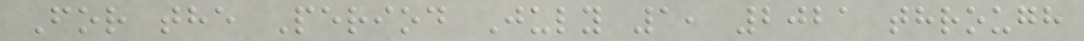For the Period July 1, 2021 through
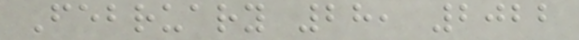February 28, 2022
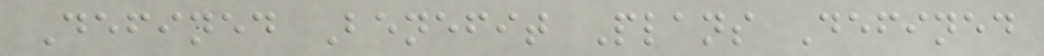Defined Benefit Plans Defined
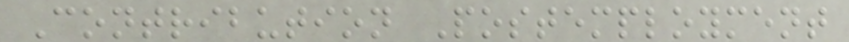Contribution Postemployment
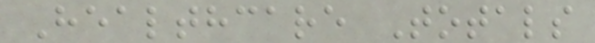Healthcare Totals
